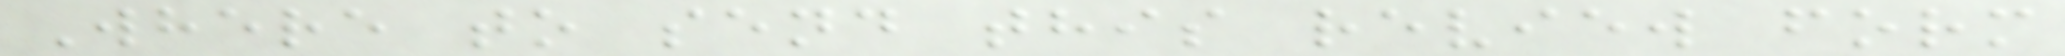Where to send this review form
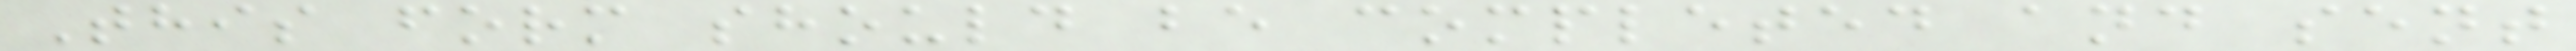This form should be completed and sent
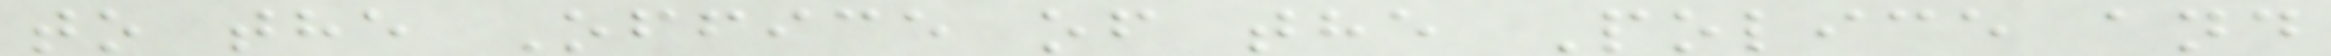to the Office of the Police and
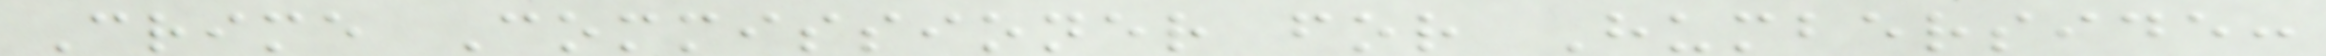Crime Commissioner for Humberside:
